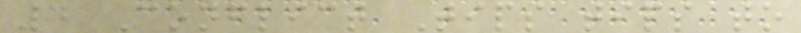4 Conflict Tips tips to
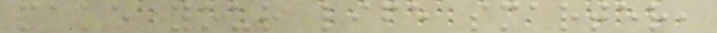make your life smarter,
